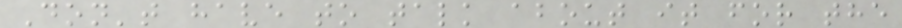Don't have to talk about it for the
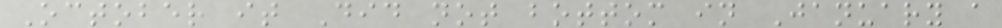October it Did not bottom in January a
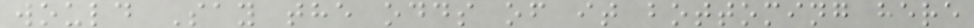would Say the odds of it bottoming here
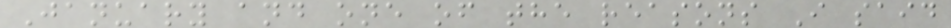January and one of the reasons I said
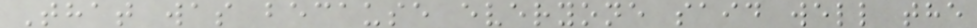That was because everyone said well the
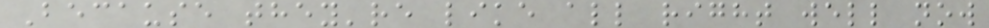Because they're like all right well now
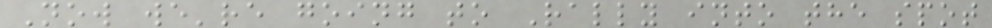Now we're going to Rally into the spot
